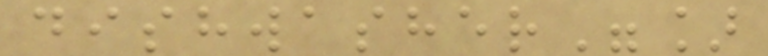dishwasher"]
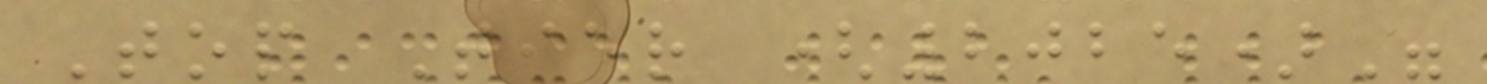Top Tier (2025)"
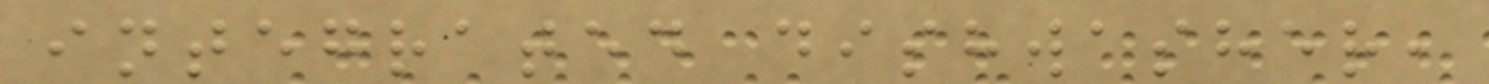integrated dishwasher,
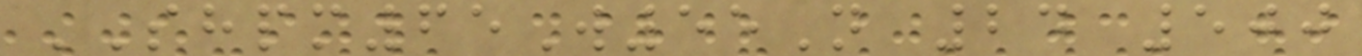SHPM65W55N 24 500
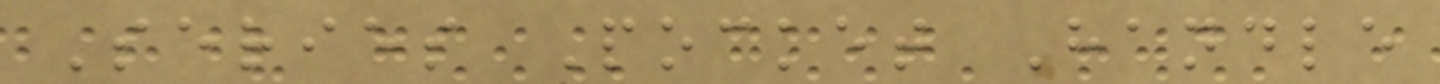Series Pocket Handle
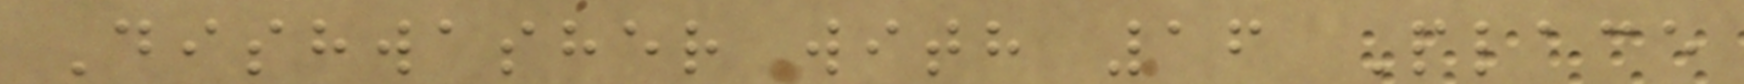Dishwasher with 16 Place
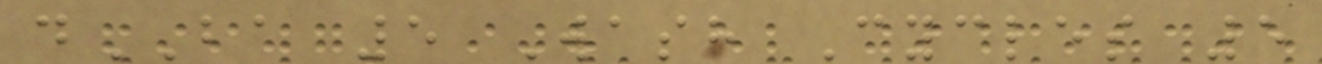dBA 5 Wash Cycles 5
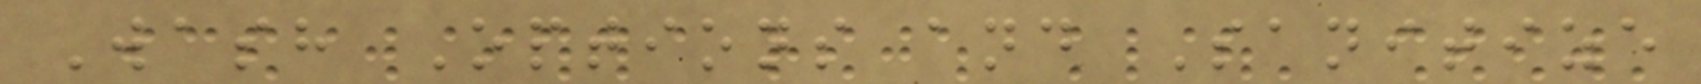Wash Options and Sanitize
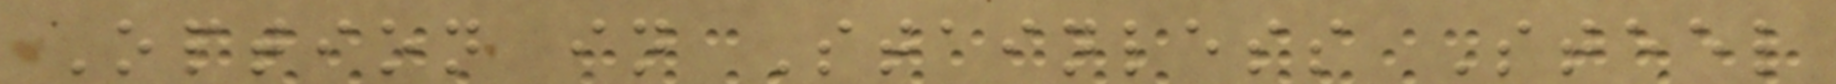Option in Stainless Steel
